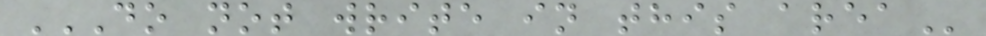DO NOT WRITE IN THIS AREA
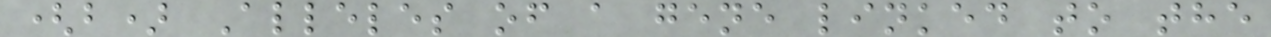(b) Alleles of a gene linked to the
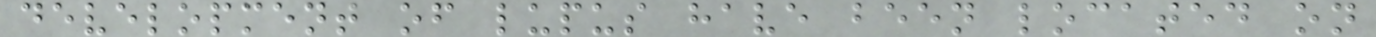development of lupus have been located on
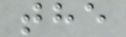the
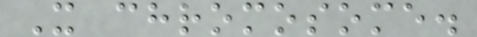X chromosome.
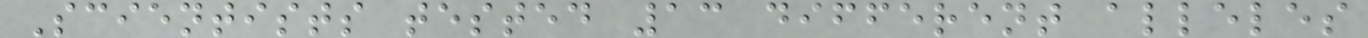Scientists tested 13 different alleles
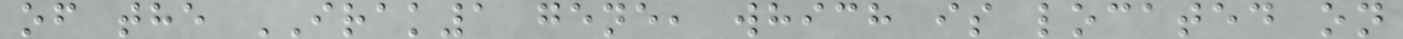of the IRAK1 gene, which is located on
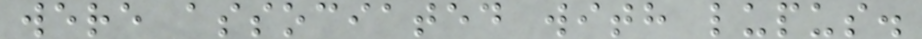were associated with lupus.
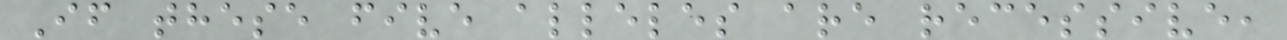If these five alleles are recessive,
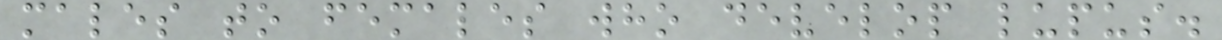males to females who develop lupus.
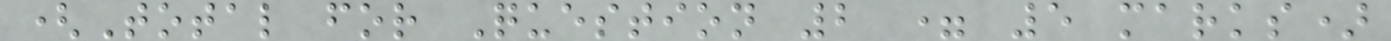(Total for Question 2 = 5 marks)
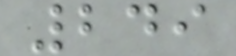249
